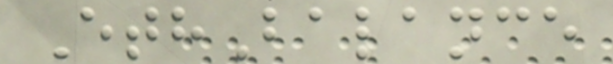EthBalance
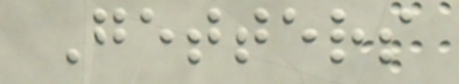Getters
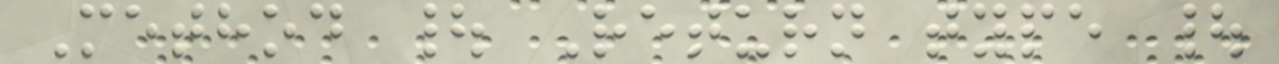Method | Return type |
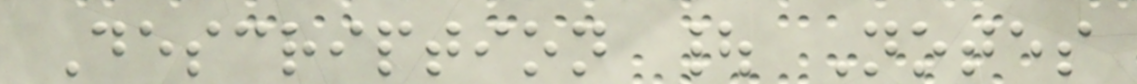Description | Notes
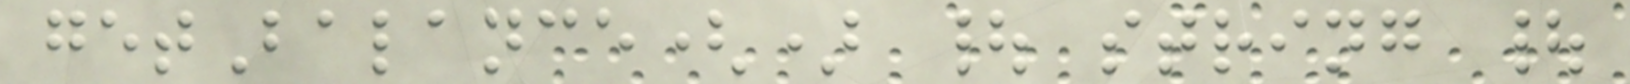getBalance() | string |
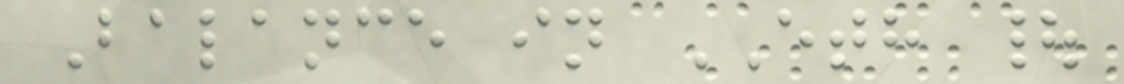Balance in ETH |
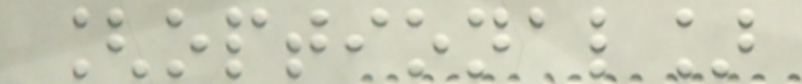[optional]
